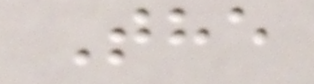The
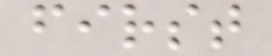first
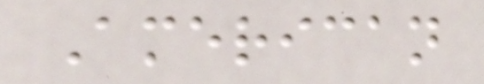American
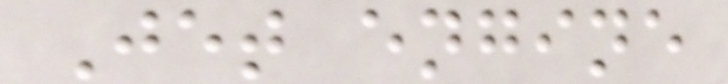Jet engine
